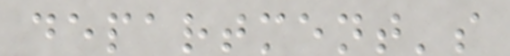department's
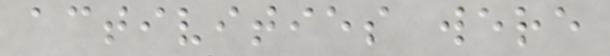activities were
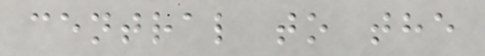central to the
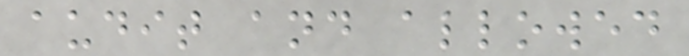audit and allowed
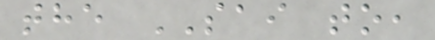the SAI to,
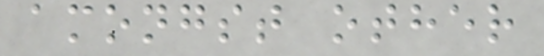amongst other
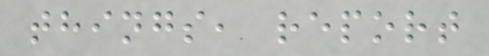things, report
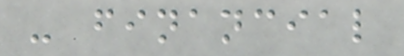- financial
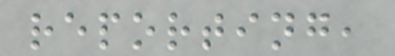reporting,
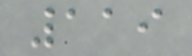119
